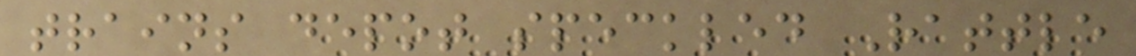trains depot speckled Rattle
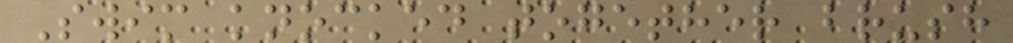Swim knocked together brush
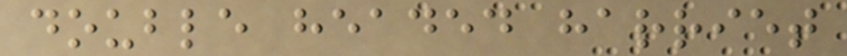double headed harriet
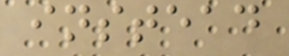instead
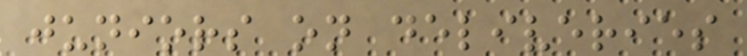juniors on deliveries
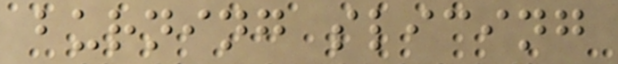burning slicing
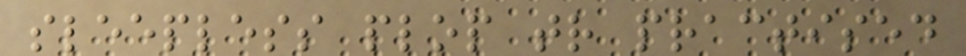sleepless plop tr practised
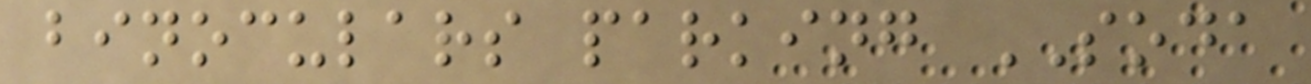binoculars parking SODA
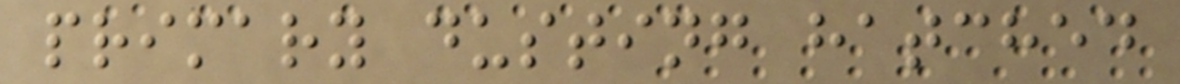primary dusting hatched
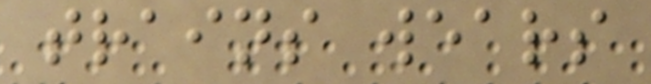trains wears
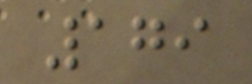179
